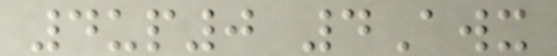4up0 4Awx
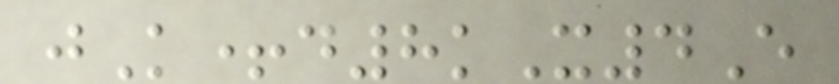jK+d8kX4E
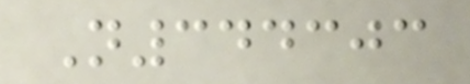N344303
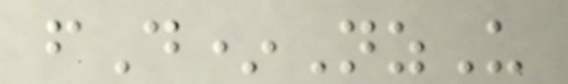fD*NzU
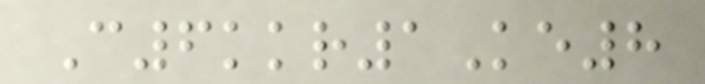C6kkr1Ke8
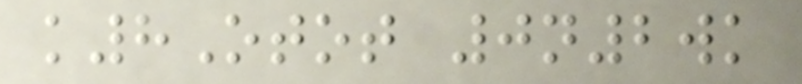k8Otot 0n2wk
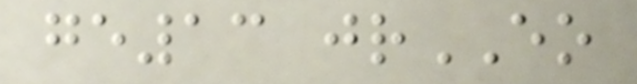ge13 jrEO
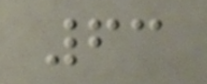63
